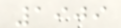1909
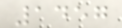1457
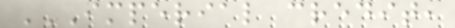IMPERIAL CREDIT,
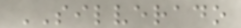SILVERADO
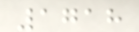1718
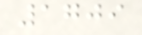1709
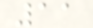11
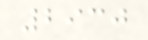2930
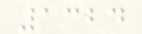1324
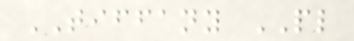TIFFANY PL
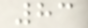83
